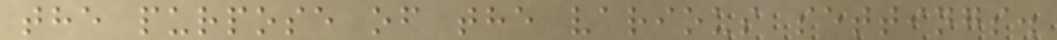the purpose of the various settings.
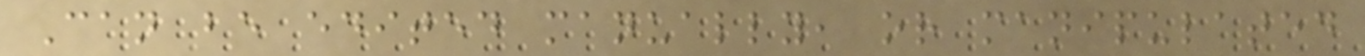Can be edited manually, or manipulated
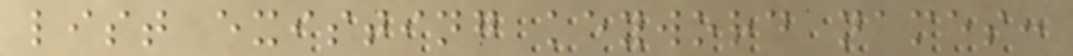list existing keyword names:
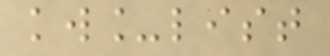kw_list
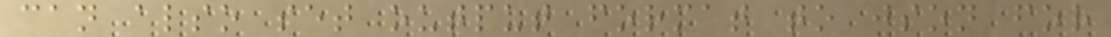can also set output format to json for
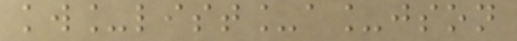kw_list_a_json
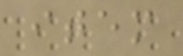item
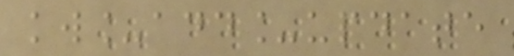kw_add_update
